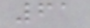61
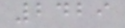2429
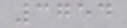3754
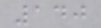140
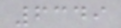6349
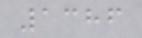1386
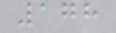178
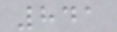841
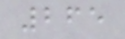265
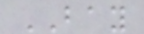BAY
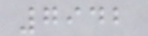7942
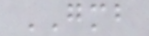GMB
